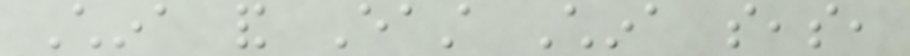China and East China seas,
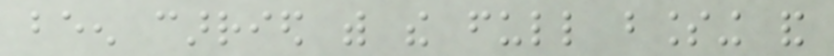been carried with the full blessing and
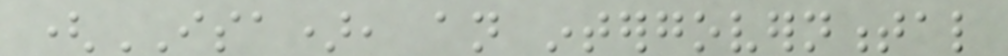(ISA), an intergovernmental
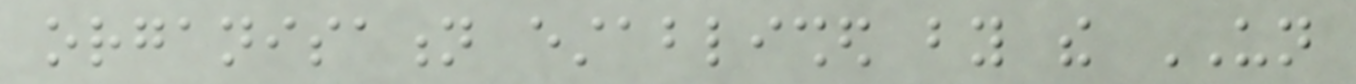organisation established by the UN
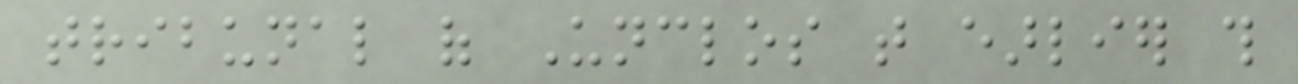tribunal of Unclos that earlier this
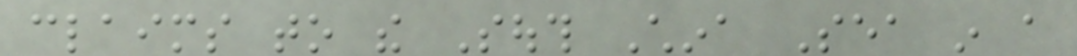claims to the South China Sea in a
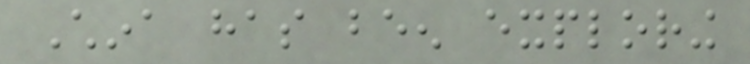China has been exploring
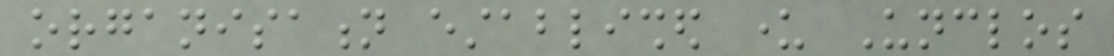organisation established under Unclos
